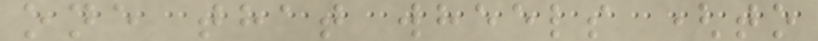one that wheels (to
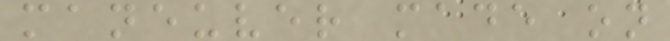maneuver made on
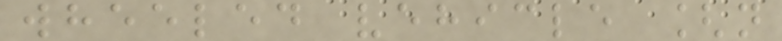wheeled vehicle [n
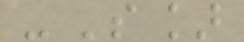-S]
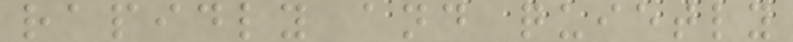rapidly and quietly
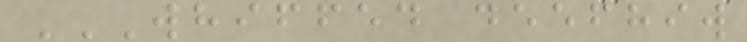WHIFFED DEEFHIW
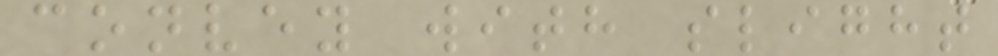convey with slight
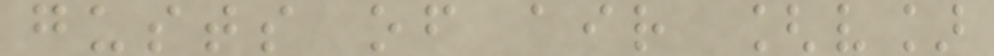gusts of air [v]
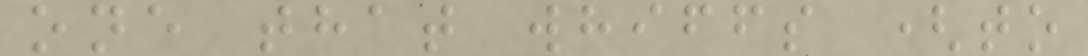one that whiffs (to
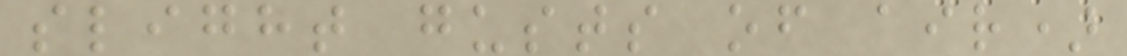slight gusts of air)
